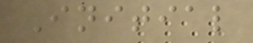Initial
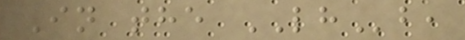In the LHb,
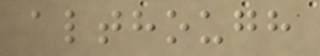although
